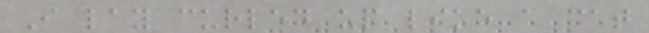I lay curled up like a cat
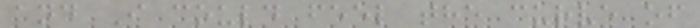and I could feel the curve of
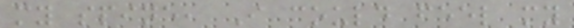my spine, I could feel my
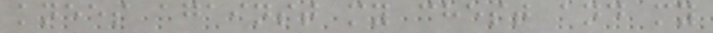knees against my chest and my
